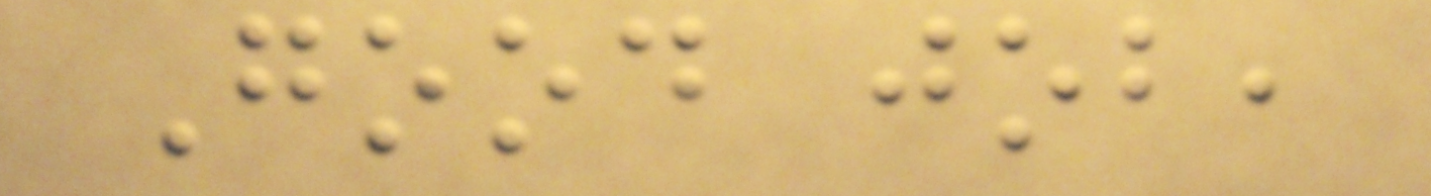Good job,
